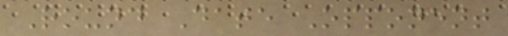Round Date Opponent
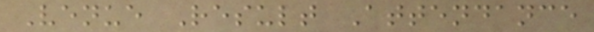Venue Result Attendance
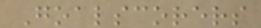Goalscorers
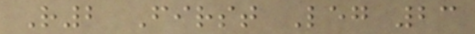R2 First Leg 23
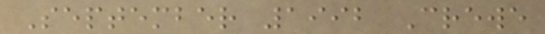September 1992 Crewe
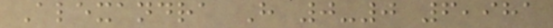Alexandra H 0-0 6,981
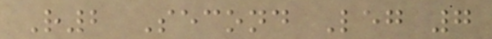R2 Second Leg 7
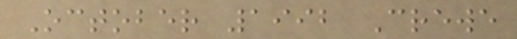October 1992 Crewe
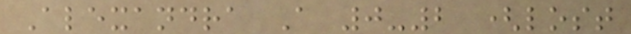Alexandra A 0-2 (lost
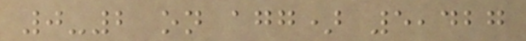0-2 on agg) 5,427
